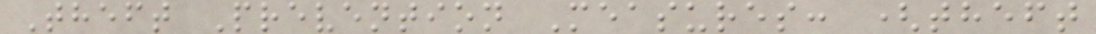Theft Prevention Measures: (theft
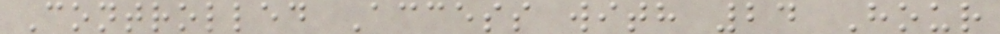Controlled Access with 24 Hour
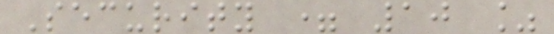Security = 10 %
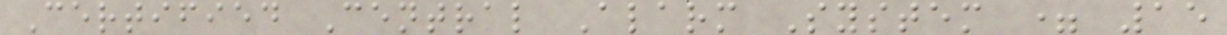Certified Central Alarm System = 15
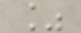%
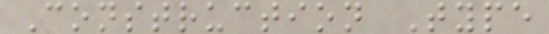Construction Type
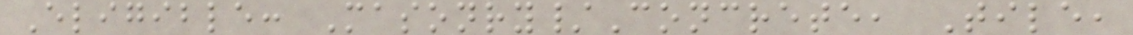Eligible: Masonry/Concrete, Tile,
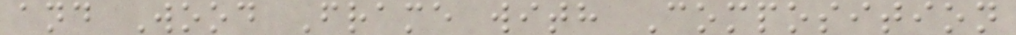and Wood Frame with Composition
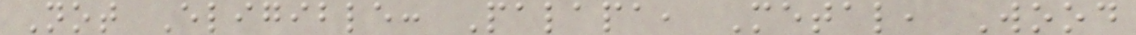Not Eligible: Palapa, Metal, Wood
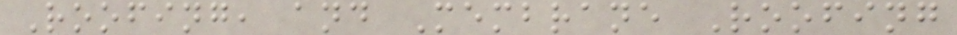Roofing, and Membrane Roofing
